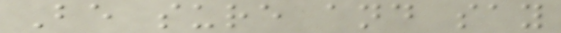Be sure and say
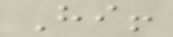Hi!
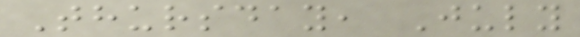Thursday, July
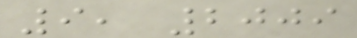9, 2009
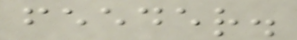feeder.
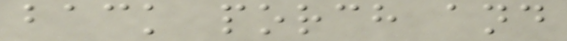back porch and
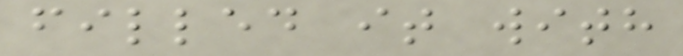filled it with
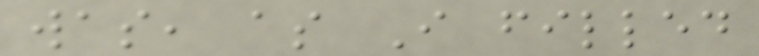was, as I filled
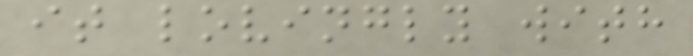it lovingly with
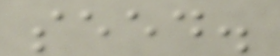seed.
